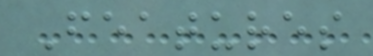Features
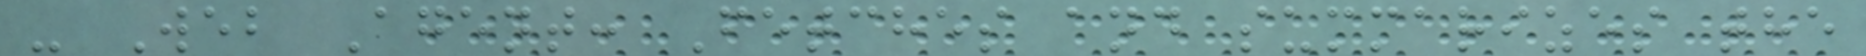- Web Agent: Fetches and summarizes the
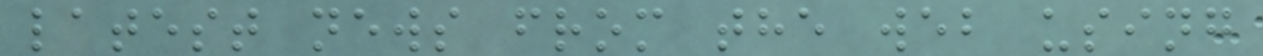latest news from the web using
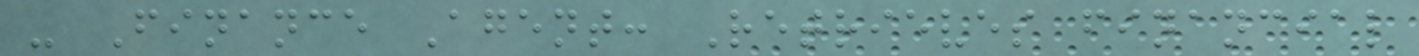- Finance Agent: Retrieves financial
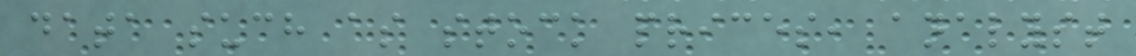data such as stock prices, analyst
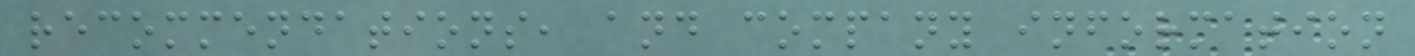recommendations, and company information
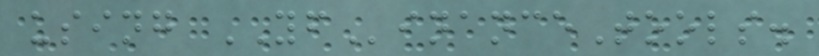using YFinanceTools.
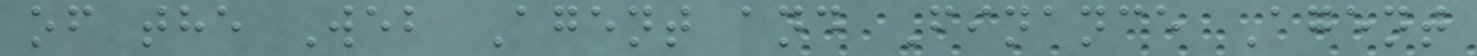of the Web Agent and Finance Agent
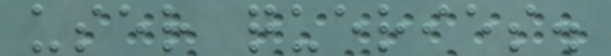user queries.
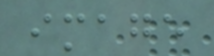image
